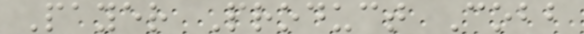Payer Product Cobb
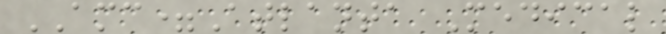AMC=Atlanta Medical
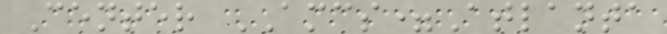Center AMCS=Atlanta
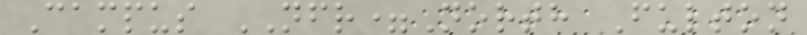Campus NFR=North Fulton
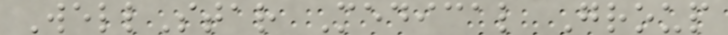WellStar Medical Group
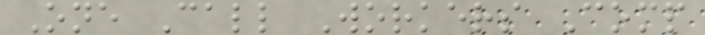One Call Workers Comp
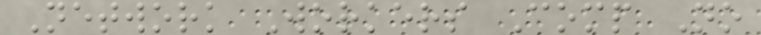Network Workers Comp No
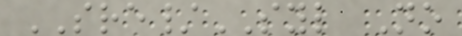SRE/SYL No
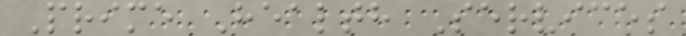Prime Health Services
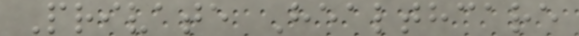Private Healthcare
